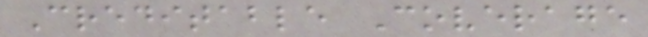Creditable Coverage
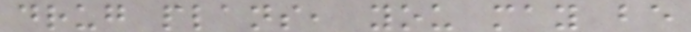drug plans, you may be
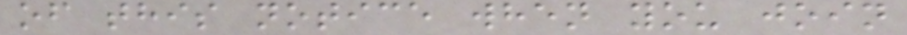of this notice when you join
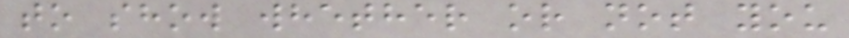to show whether or not you
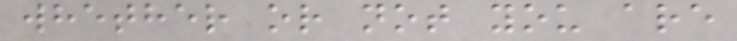whether or not you are
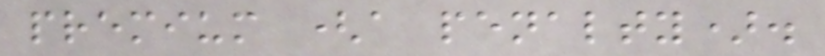premium (a penalty).
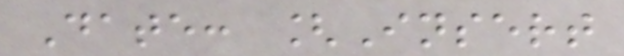Date: [Insert
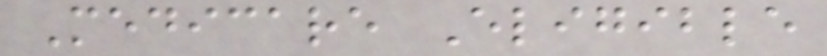Medicare Eligible
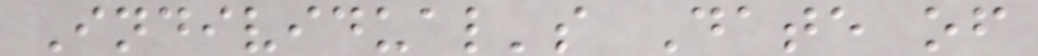Individual's Date of
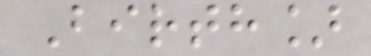Birth]
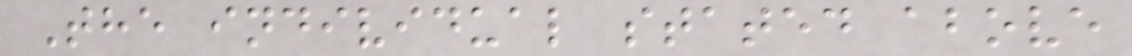The individual stated above
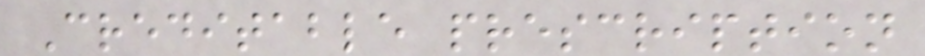Creditable prescription
